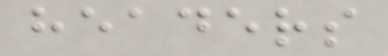headers
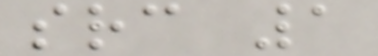src 1
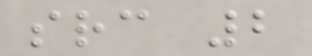src 2
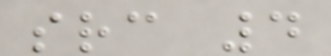src 4
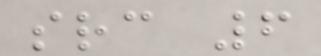src 6
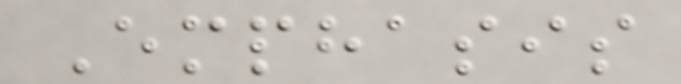Emphasis
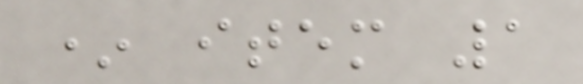* item 1
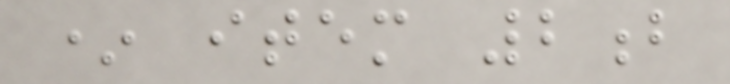* item 2b
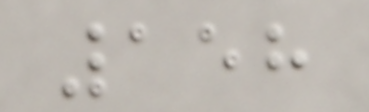158
